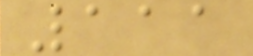111
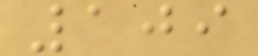109
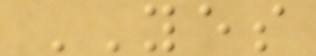YES
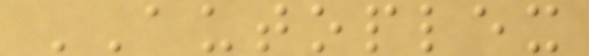AUTOPLEX
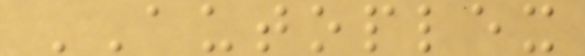AUTOPLEX
